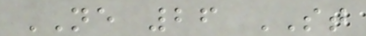NE 26 ST
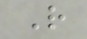R
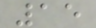15
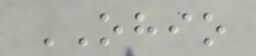OHIO
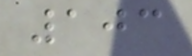103
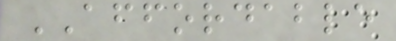AFFORDABLE
